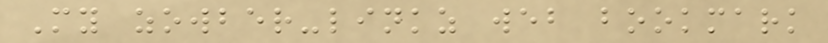My zowber-linkz web bookmark
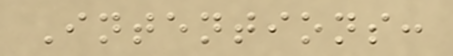Intentions:
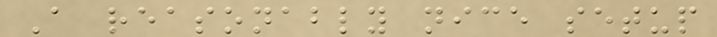A reasonably nice setup
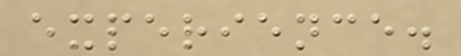experience.
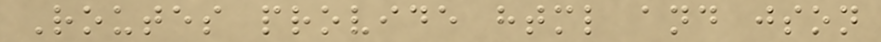Routes provide html and json
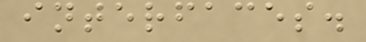interfaces.
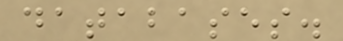databases.
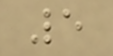5
